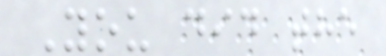You did the
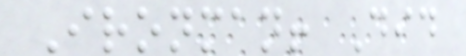Ironman! Did
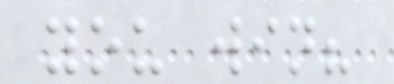you win?
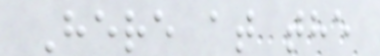Here at the
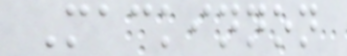Mackinnon
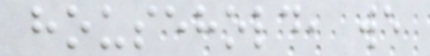household, we
